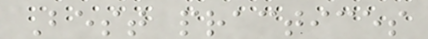Best practices
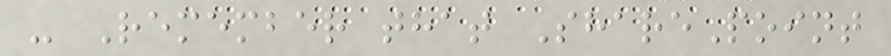- Remember that SharePoint
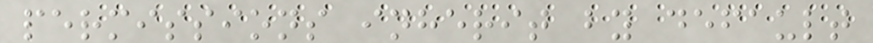permissions inherit by default
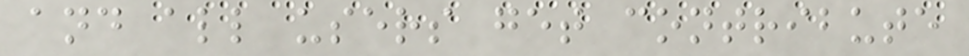and all users get contribute
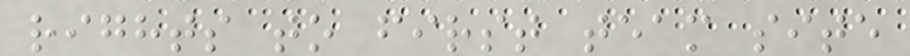rights to first team site
